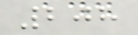208
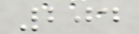204
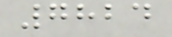7824
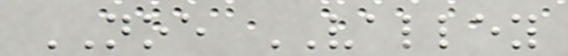NOE VALLEY
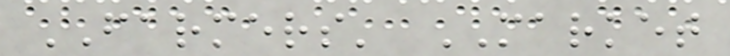FARMERS' MARKET
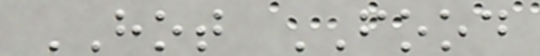HOT FOOD
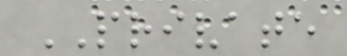PRIVATE
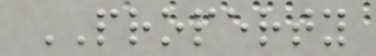PROPERTY
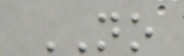NO
